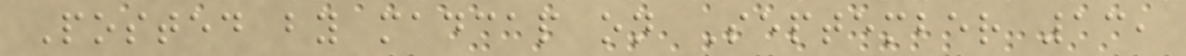Posted by madcap on September 13,
